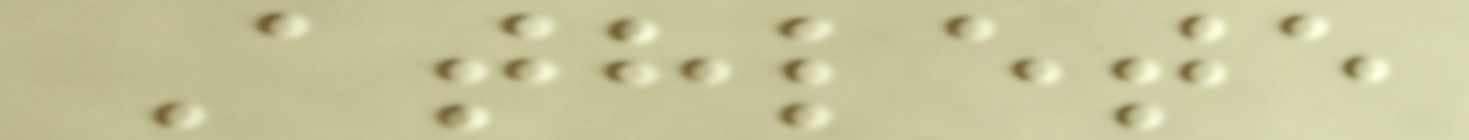Athlete
